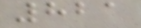821
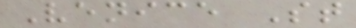Venice St
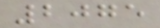2075
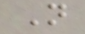N
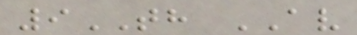9TH AV
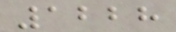1228
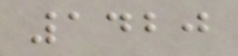1420
